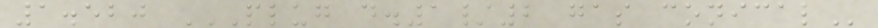1.520 PLUG D.1/2 GAS CONICAL
